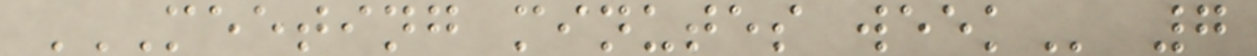MEETING MINUTES WEEK 7
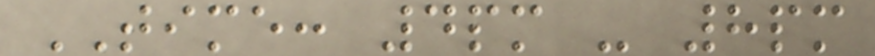TIME: 4pm - 8pm
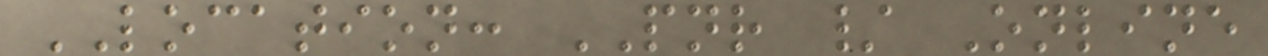LOCATION: PNR / Online
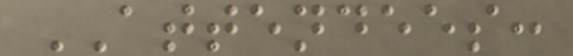ATTENDEES:
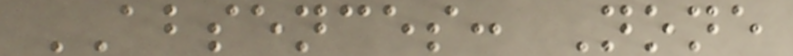ABSENCES: None
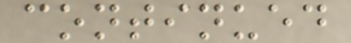continued
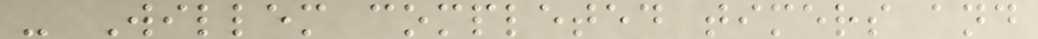- Willem completed timers and
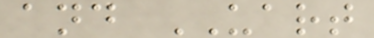and UART
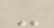-
